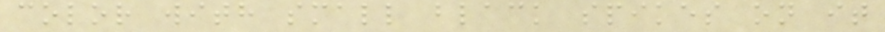color with small black spikes on it
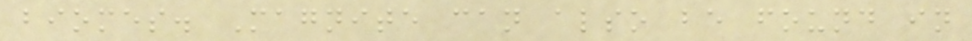biomes. Magnite can also be found in
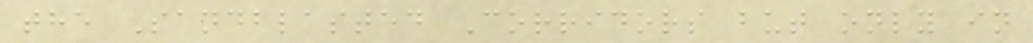the Sandblasted Corridors but only in
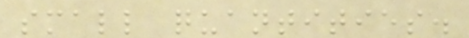small quantities.
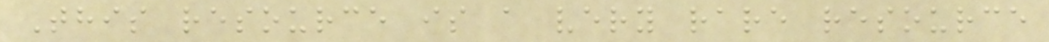This resource is a very rare resource
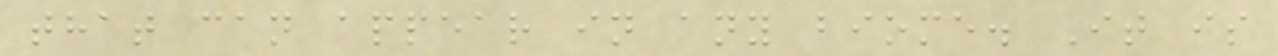that can appear in any biome. It is
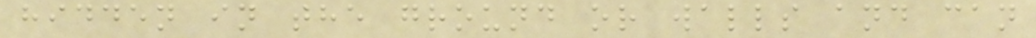hidden in the ground or walls and can
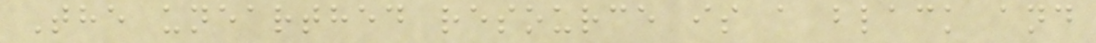The unearthed resource is a black and
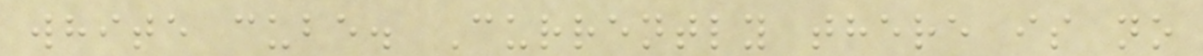white cube. Currently there is no
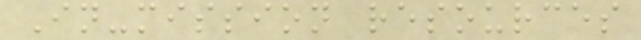In-mission resources
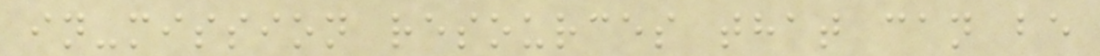in-mission resources that can be
